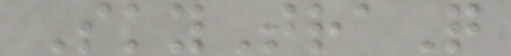SkyTraQ
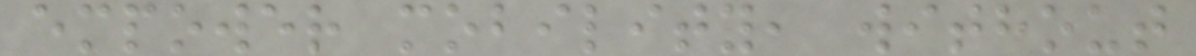empower mobility, without
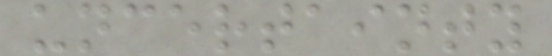uncertainty
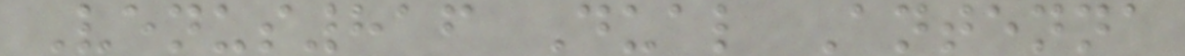Venus816 Dual Antenna
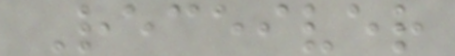Receiver
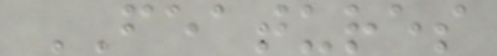FEATURES
